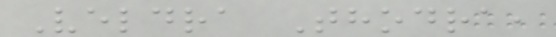Veldra Thodra,
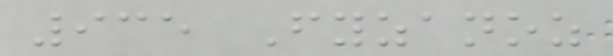935 Fyzanoz
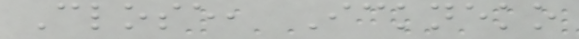Close, Ickneko
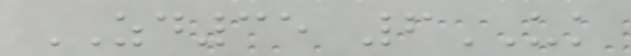ZD35 6UK
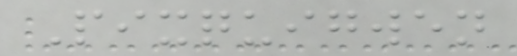Pixquigwen
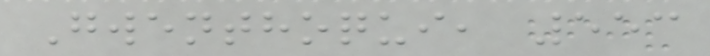Gwenthoqui, 553
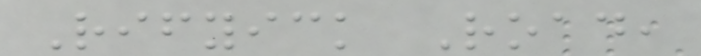Rifyick Road,
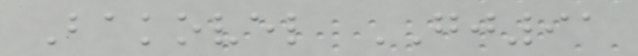Bakovel GJ91
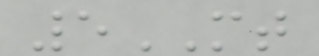5MT
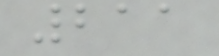211
